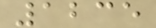1235
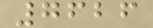7626
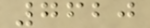7620
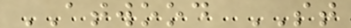ATWOOD ST
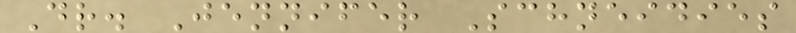Dr. Jennifer Schneidies
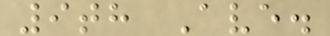9th Ave.
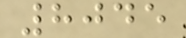8045
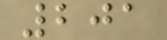201
